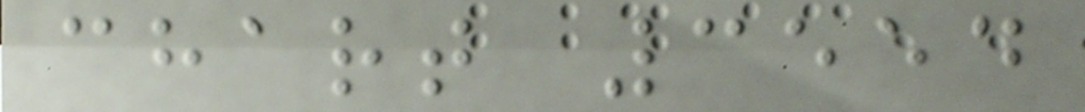chart 3554
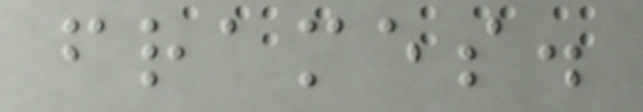frames.
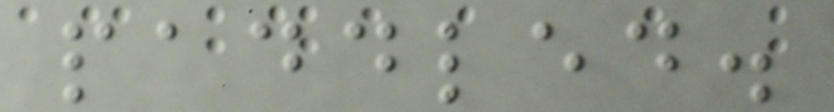paddled.
